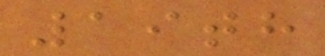19th
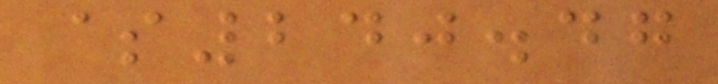$240.47
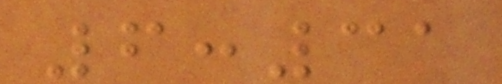6:31
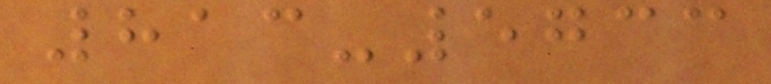813-5733
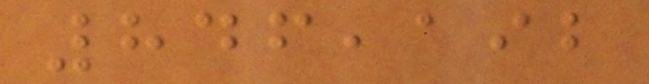846,192
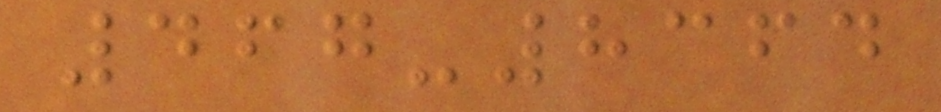467-8364
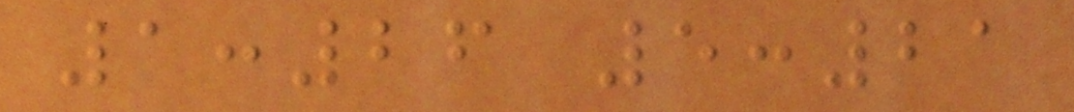1:26 5:21
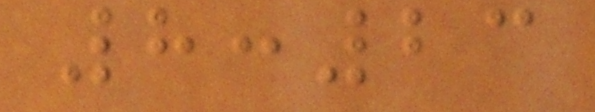8:23
